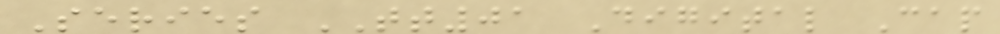Series TT01 Digital Cap
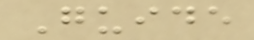Guide
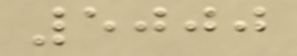5000
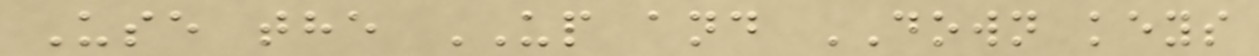Use the UP and DOWN keys
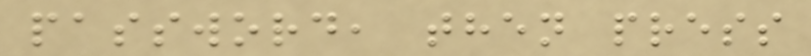password, then press
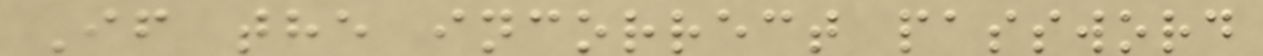If the incorrect password
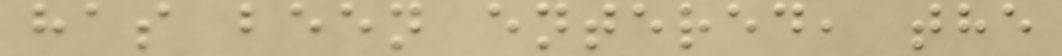has been entered, the
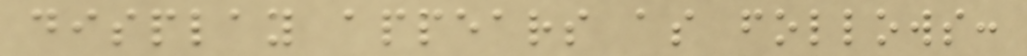display appears as follows:
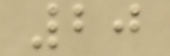20
